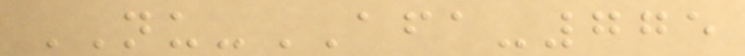NU-AFA-775
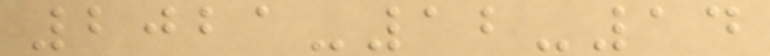2021-12-14
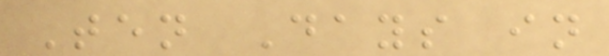Ten Days in
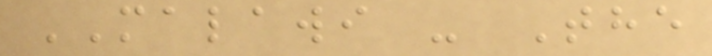MALAWI - The
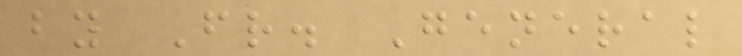by Fr. General
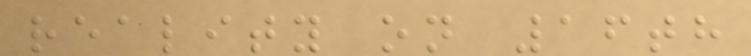reality on 16th
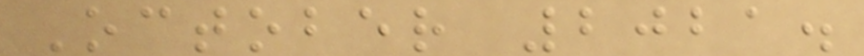October 2021.
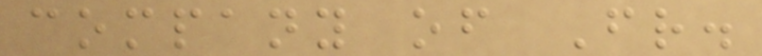company of Fr.
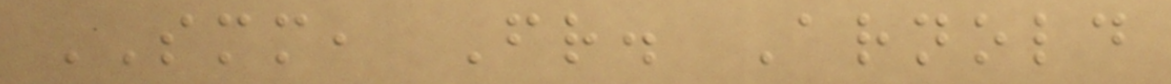SMM, Fr. Arnold
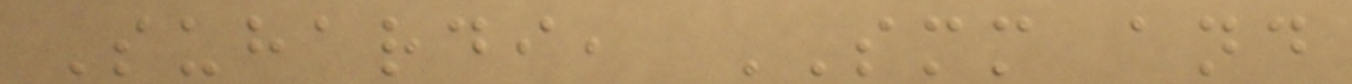Suhardi, SMM and
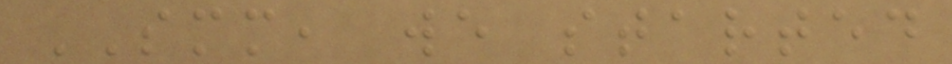SMM, we started
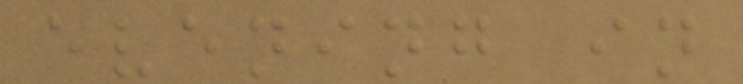evening in
